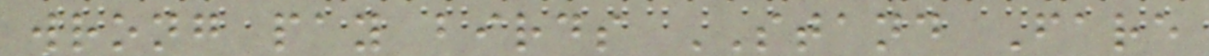wrong pay birds STAND Fare
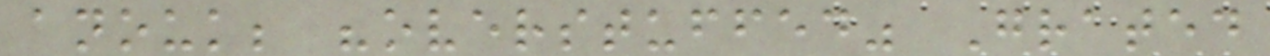anouk; "overstuffed" Grated
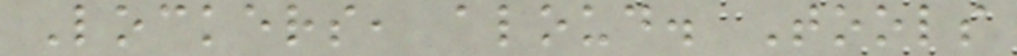Lockers, aloud. Tools
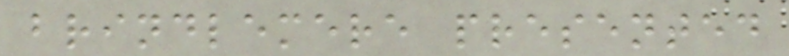brindlemere presented
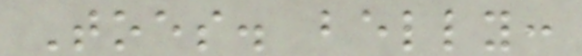Toes. belly:
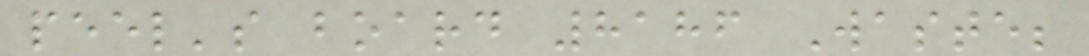peel's board 8186 Waste;
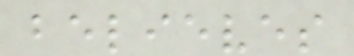believes
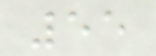55
